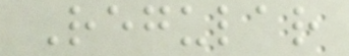Regular
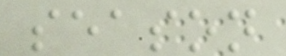season
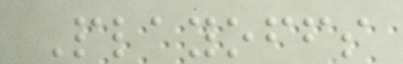Playoffs
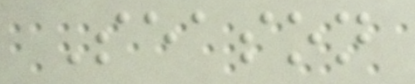Season
